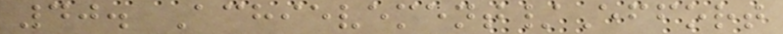40. Achievement/Effort
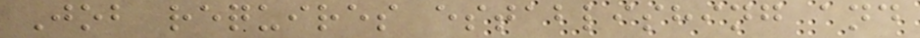Job requires establishing and
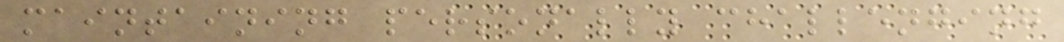maintaining personally challenging
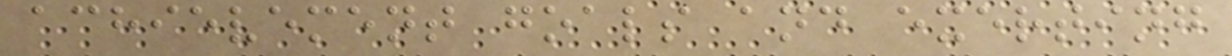achievement goals and exerting
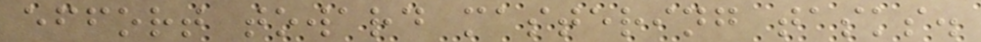effort toward mastering tasks.
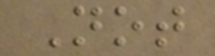Not
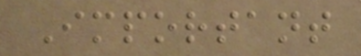Important
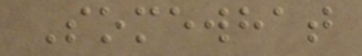Somewhat
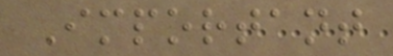Important
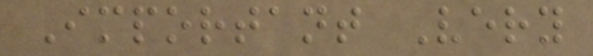Important Very
